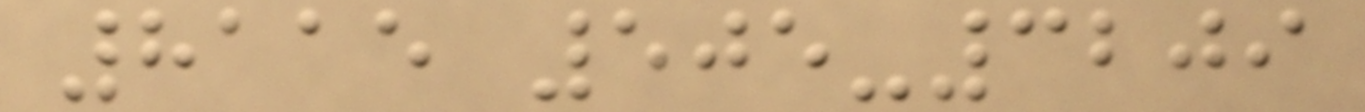8115 505-3209
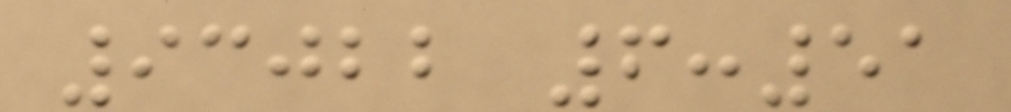93022 6:51
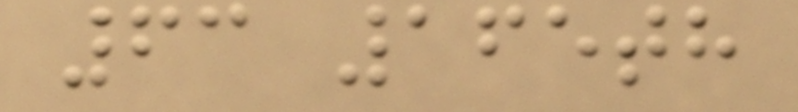63 165th
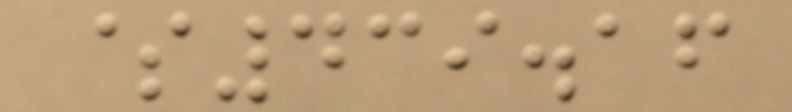$439.16
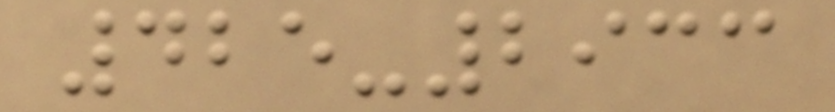425-2933
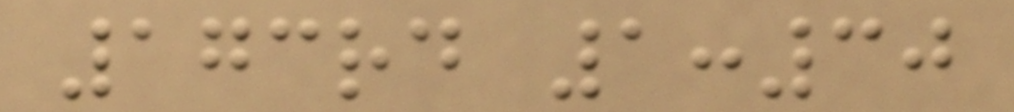173rd 1:30
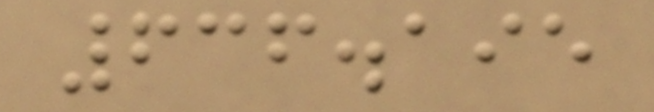636.195
